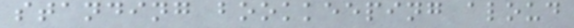standing bookkeeping aloud
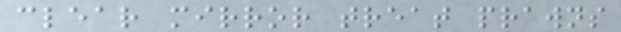clear mirror treat prawns
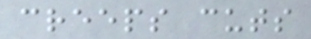creeps cuts
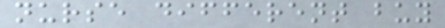nurse different buy
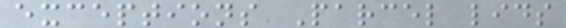exceptions Parcel lids
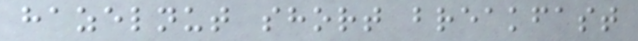hazelnut short breakfast
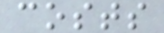costs
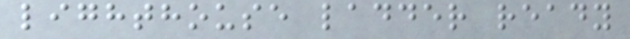lighthouse ladder ready
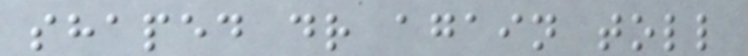shaped dr again toll
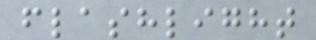flashlight
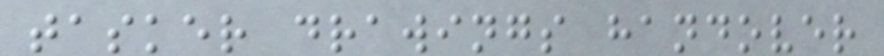tasker drawings handover
